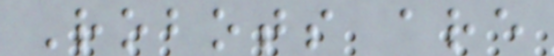Robots are
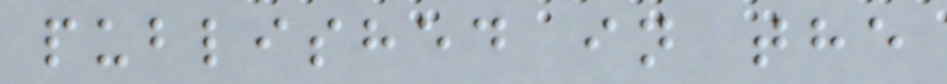published in the
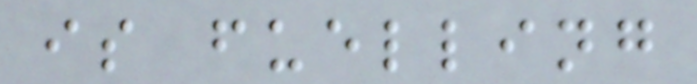is fuelling
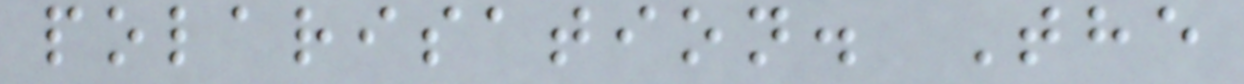polarisation. The
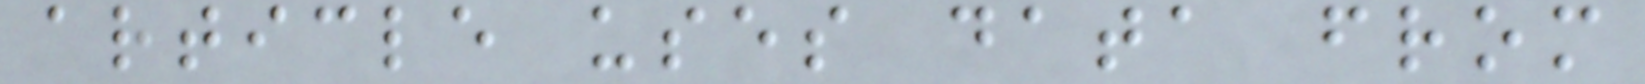article uses data from
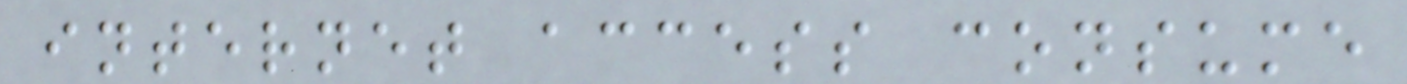internet access consume
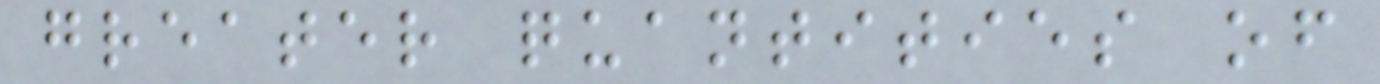greater quantities of
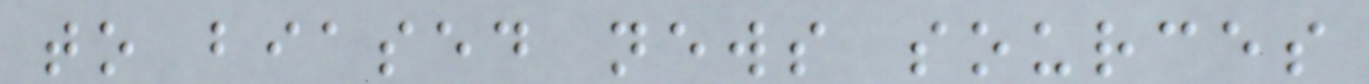to biased news sources
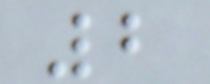2
